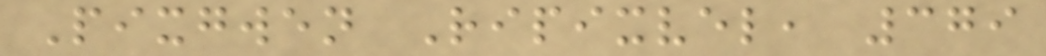Pixgwen Ripixvel, 379
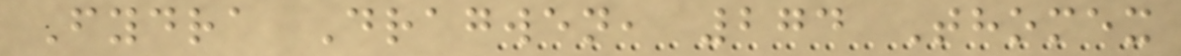Fydra Dragwen, 274 Thomex
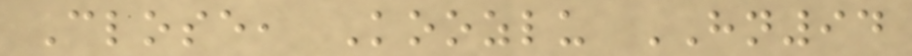Close, Koozlu HN94
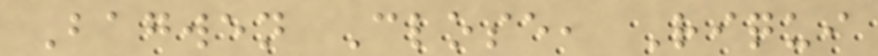Bagwen Close, Riqui
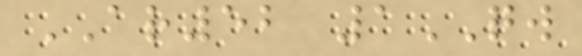AR52 1QW
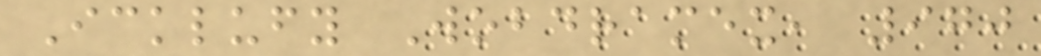Icklufy Wobdramex, 970
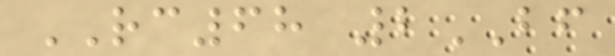RC68 2BF
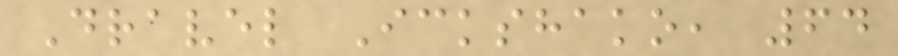Dravel Ickshako, 64
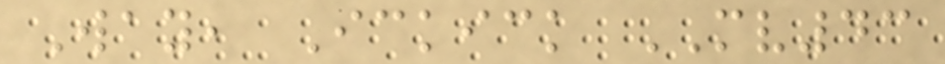Way, Ickick MV43
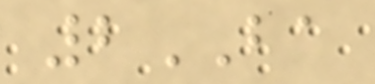2BA
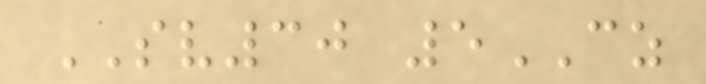SV30 5CZ
